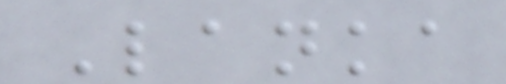Lanka
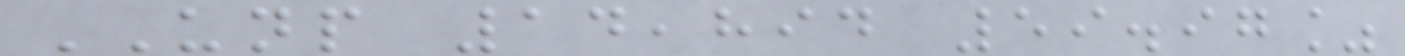UNP 14,894 59.97%
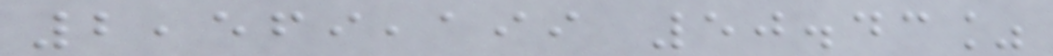2,569,199 50.43%
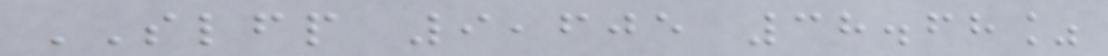SLFP 9,605 38.68%
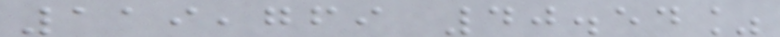119,769 40.54%
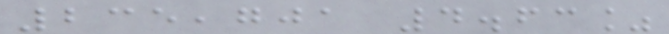235,701 4.63%
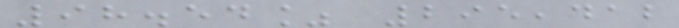98.54% 295,412
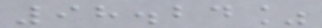98.24%
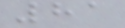81
